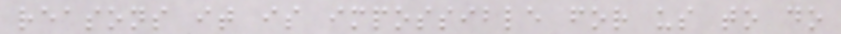reasons it is impossible for us to do
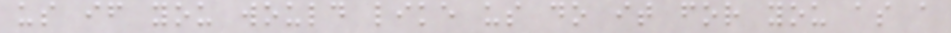us if you would like us do it for you as a
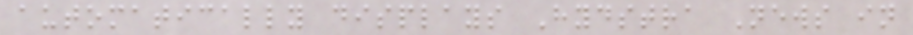automatically displays Hydstra News in
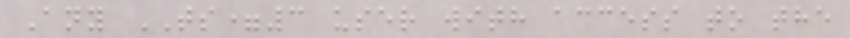Any TS=3 user with access to the
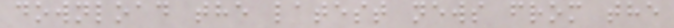download the latest news from the
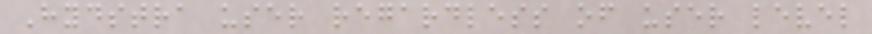Hydstra user regardless of user level
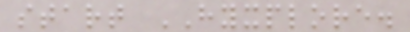start HYXPLORE.
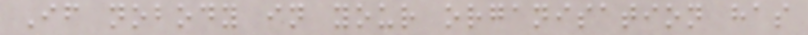If nobody in your organisation has
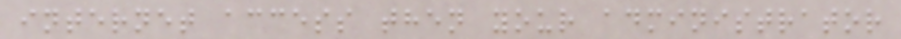internet access then your administrator
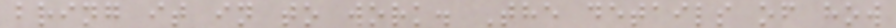bring it in to work. The details of how
